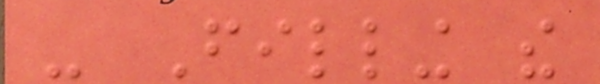- Filling the
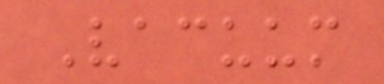Vacuum
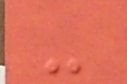-
